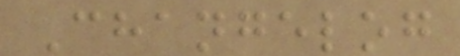Changelog
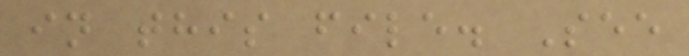in this file. See
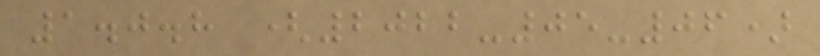1.0.8 (2022-05-06)
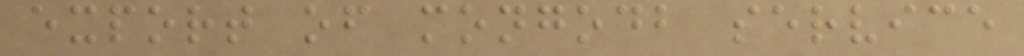export of mongodb service
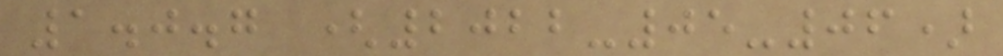1.0.7 (2022-05-06)
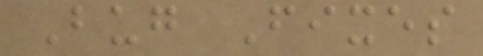Bug Fixes
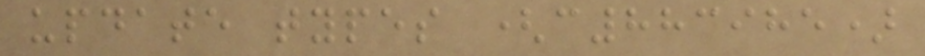update types (c883985)
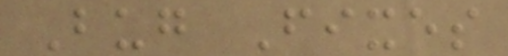Bug Fixes
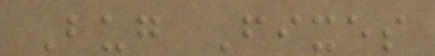Bug Fixes
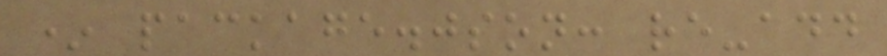* package.json: re-add
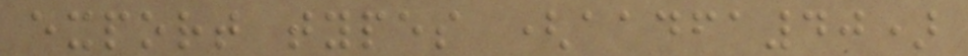export types (aadfa40)
